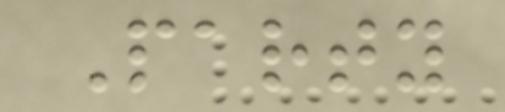Party
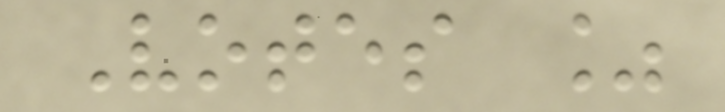Votes %
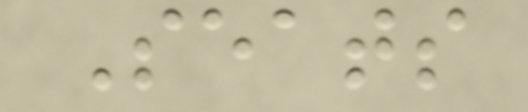Seats
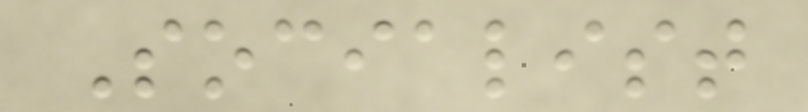Socialist
